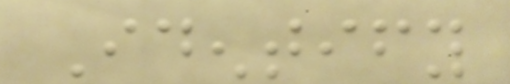Identify
